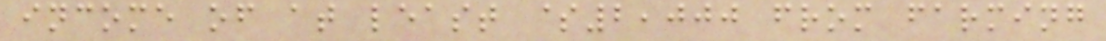income of at least $2,000 from farming
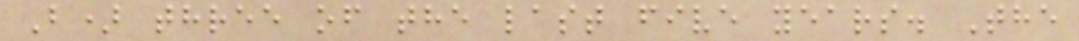B) three of the last five years. The
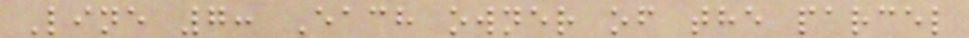Line 7: Each owner of the parcel
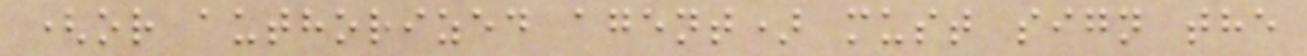(or authorized agent) must sign the
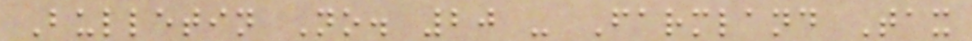Bulletin No. 20 - Farmland Tax
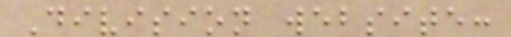Division website:
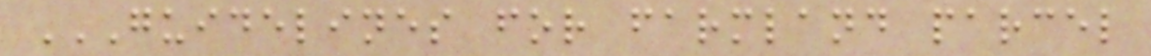GUIDELINES FOR FARMLAND PARCEL
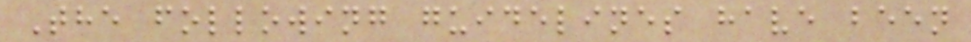The following guidelines have been
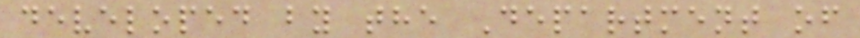developed by the Department of
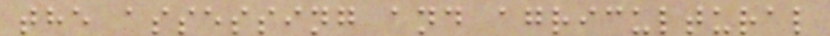the assessing and agricultural
